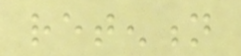retention
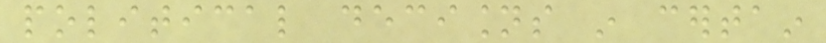political decisions in certain
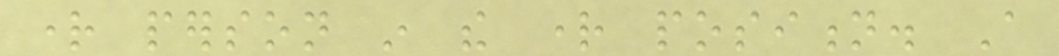right person in the right position. A
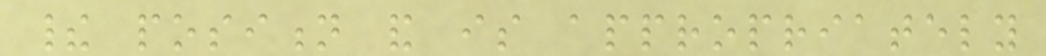their position and is appropriately
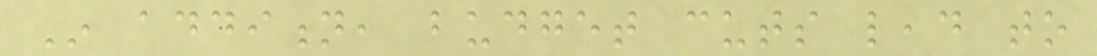In addition, budget cuts lead to
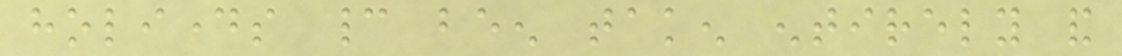holidays cannot been taken entirely and
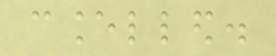cancelled.
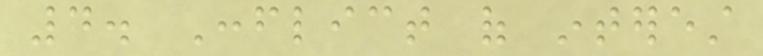4. Conflict of interest
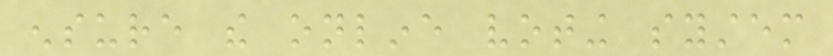ensure the online voting system
